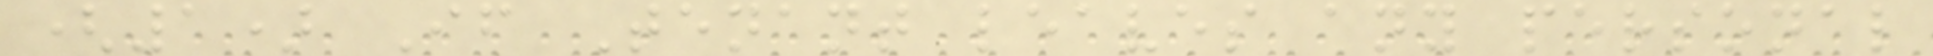(1) If Tenant leaves any personal
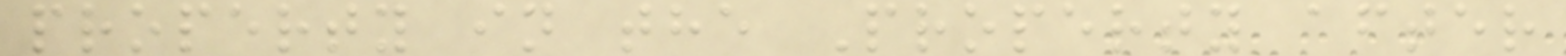property in the Property after
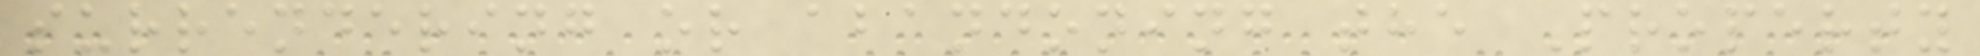surrendering or abandoning the Property
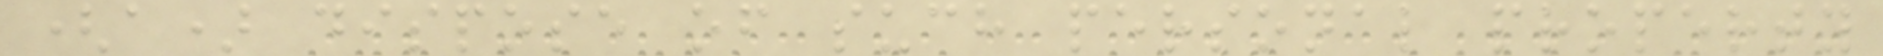(a) dispose of such personal property
